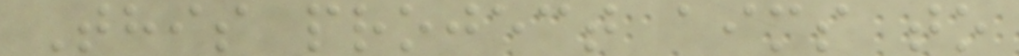This project aims to
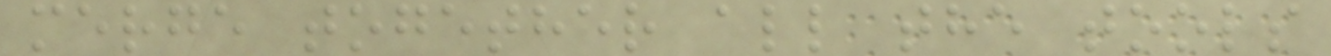merge together all the tools
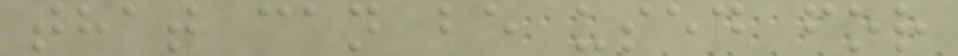that can be used for
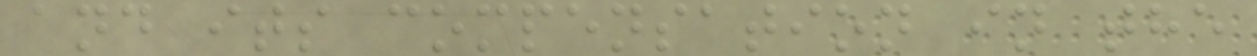and its compensation in the
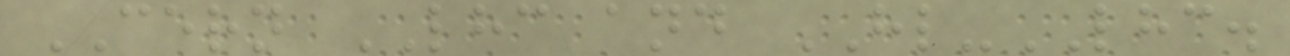CERN LHC and HL-LHC.
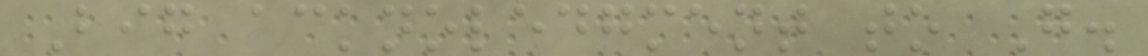Big acknoledgment to G.
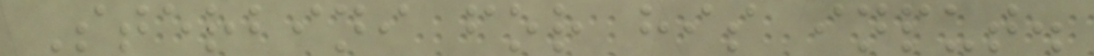Sterbini for his input.
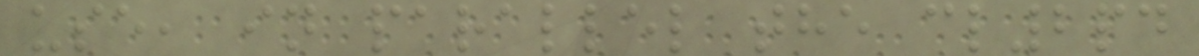use, in parallel the cl2pd
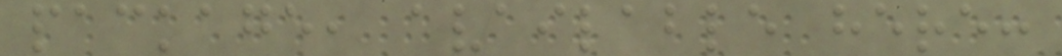package, available here:
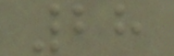28
